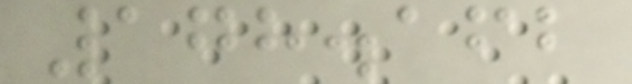178.162
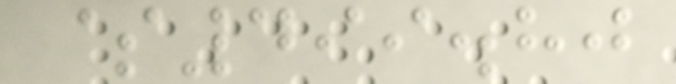$499.80
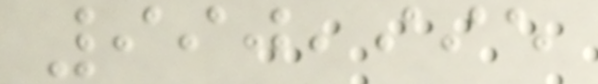990,995
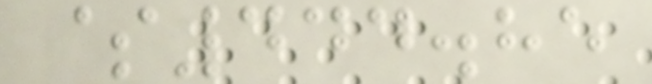$444.85
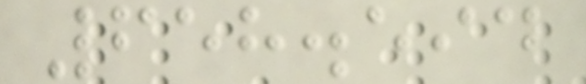658.594
